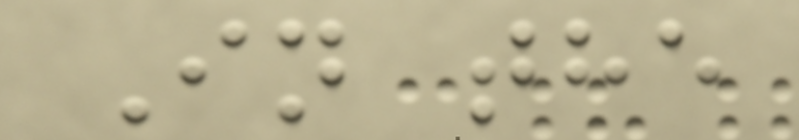In the
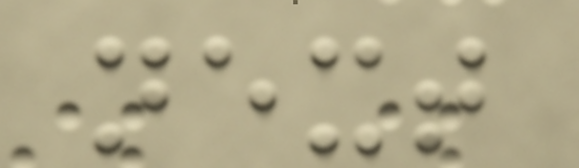next
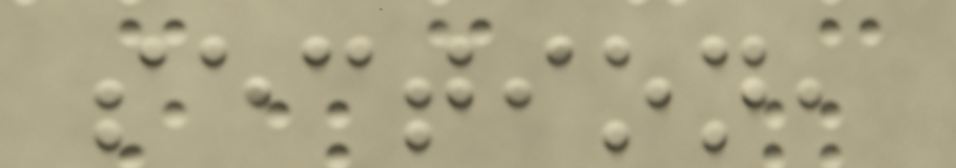section,
